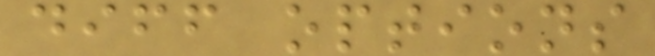diff options
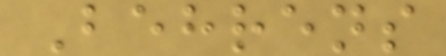Behrens
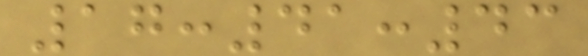17:41:43
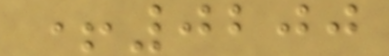+0200
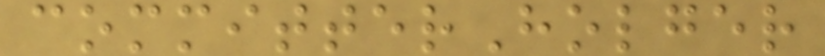committerHolger
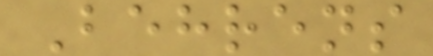Behrens
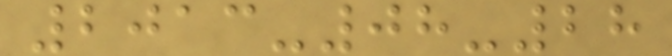2013-08-28
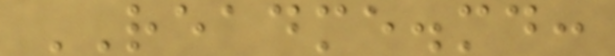README.md:
